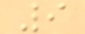9
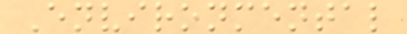Environmental
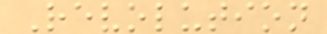Revolution
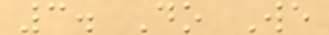3. Do We
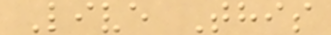Live This
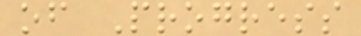of Progress
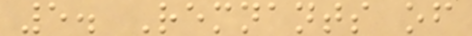5. Remnants of
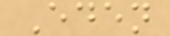Eden
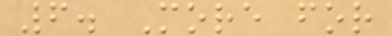6. More for
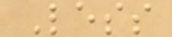Less
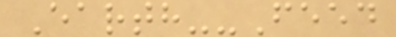Earth--Feed
